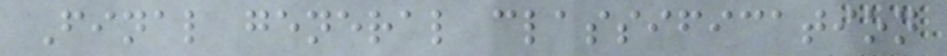Final general classification
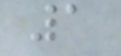1
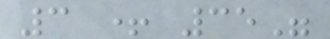3 + 35"
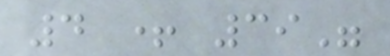4 + 39"
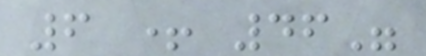6 + 46"
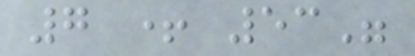7 + 53"
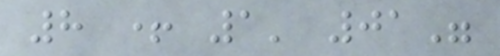8 + 1' 01"
